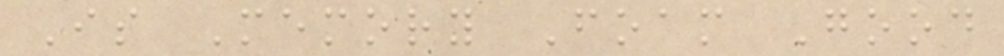Is Memory Foam Good
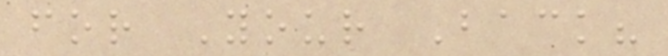for Your Back?
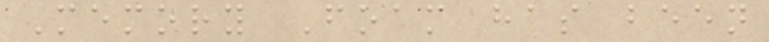Memory Foam has been
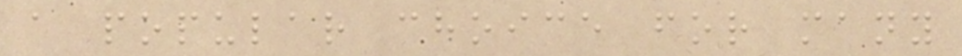a popular choice for many
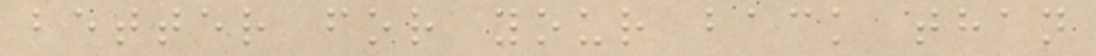better for your back than
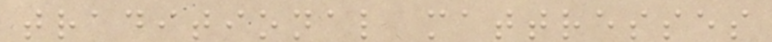traditional mattresses
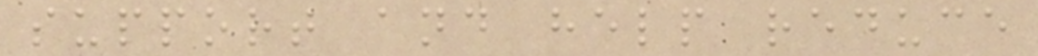support and help reduce
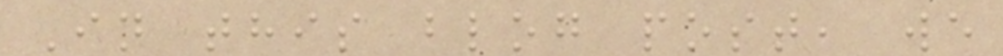In this blog post, we
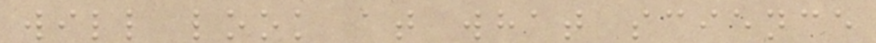will look at what science
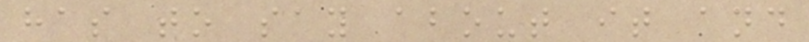has to say about it and
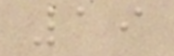19
